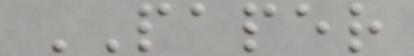PAPER
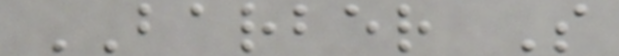BARBER S
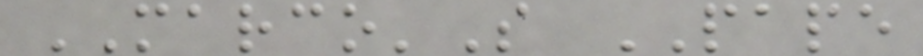MARCO'S PAPE
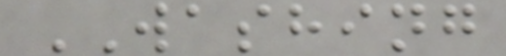WASHING
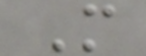M
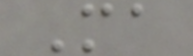Ma
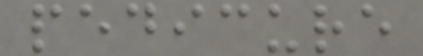pedicure
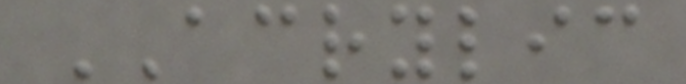ACRYLIC
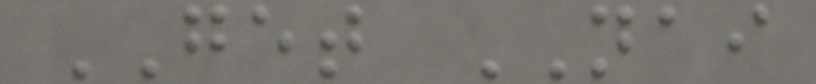GET NAI
